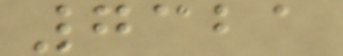7321
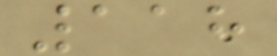118
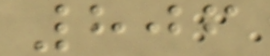806
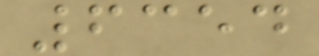6354
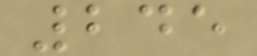245
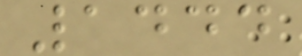1444
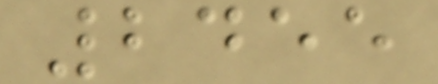2455
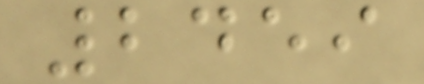2459
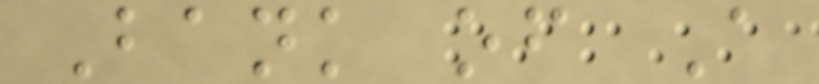Bank of A
